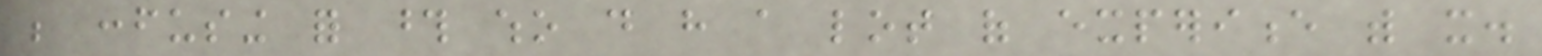be confusing for those who do have a lot of experience with it.
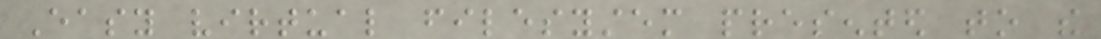Easy virtual filesystem presented to the
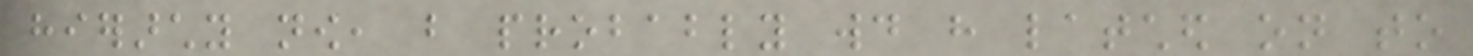hierarchy now, but probably would have latched on to
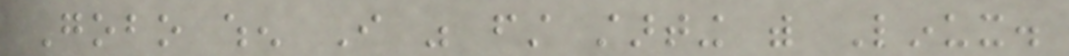Gobo when I was first starting with Linux.
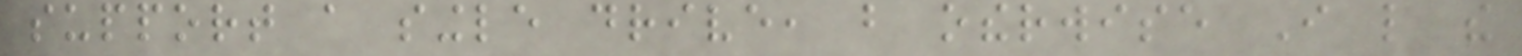support a single drive, but otherwise I like the
